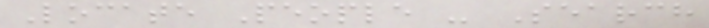Locate People - Search
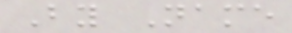By Name
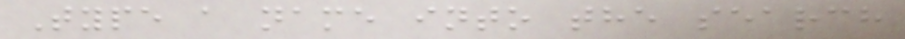Type a name into the search
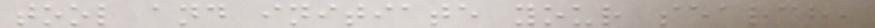tool and initiate your search,
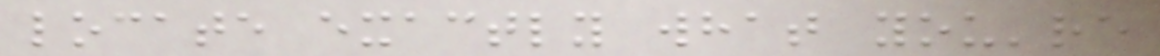locate exactly what you're
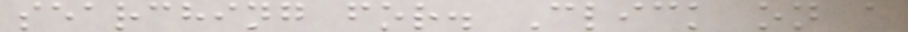searching for. Click on a
